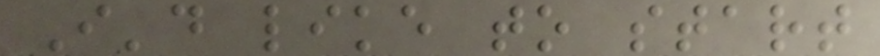I'd like to start
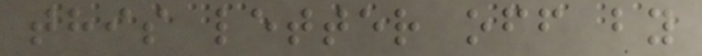this letter off by
